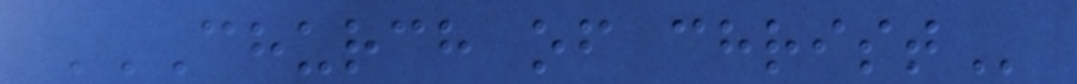CHURCH OF CHRIST
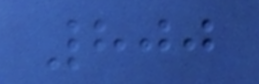800
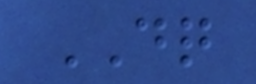DQ
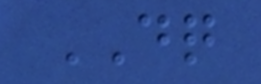DQ
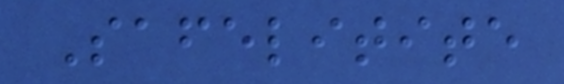Safelitite
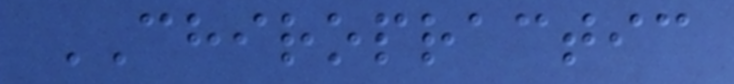CHIROPRACTIC
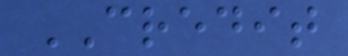CREDIT
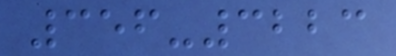356-3223
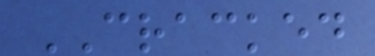CRACKED
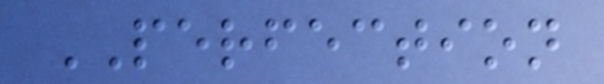PERFECTION
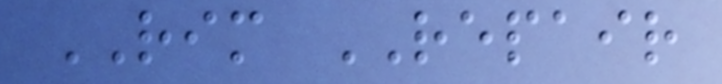RIM REPAIR
